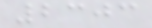2303
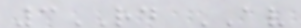3RD AV
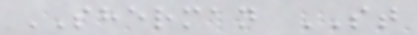SHERMAN ST
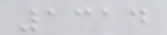1314
